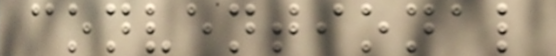conventional
